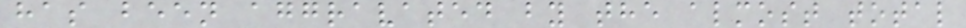has been aggravated by the almost total
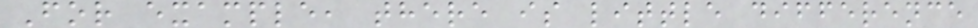For example, there is little difference
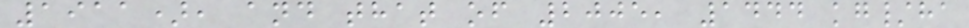1911), and that of 2005, 1444 kg/ha
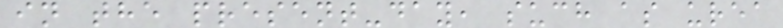in the present-day, such as urea
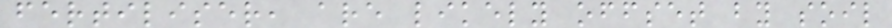fertiliser, are likely offset by soil
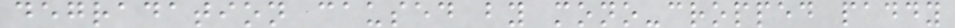degradation caused by mono-cropped paddy
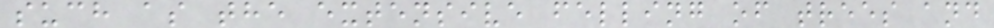such as the extensive felling of trees and
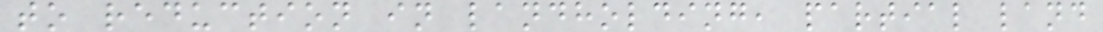to reduction in landholding, partial land
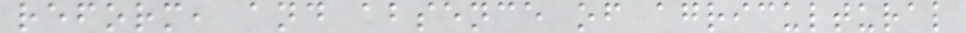reform, and absence of agricultural
